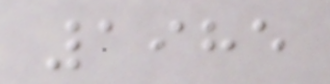1985
